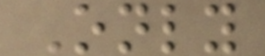Only
